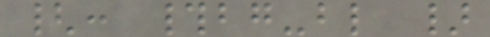{: #bg-bl }
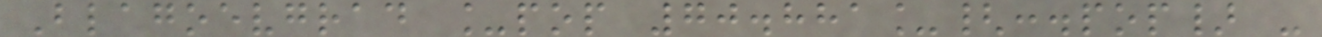Blagoevgrad _pop 70.881_{:.pop} -
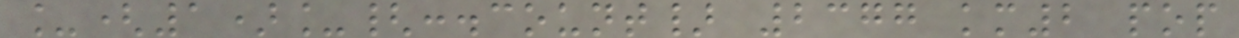_(1)_{:.count} 2377 km2 pop
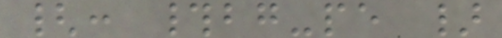{: #bg-pe }
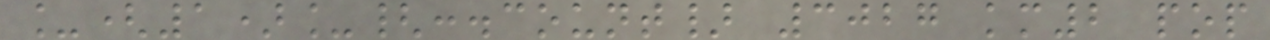_(1)_{:.count} 3027 km2 pop
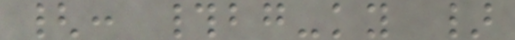{: #bg-ky }
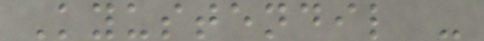Kyustendil -
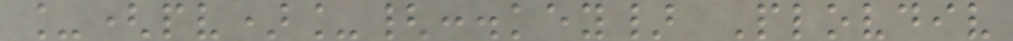_(pv)_{:.key} Plovdiv
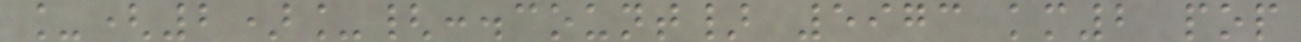_(2)_{:.count} 5973 km2 pop
